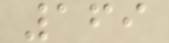169
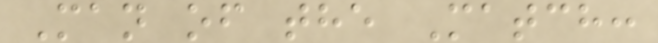Man of the Match:
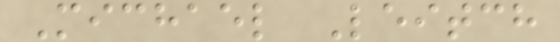Michael Leitch
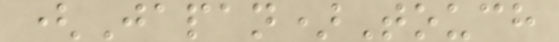(Japan)Touch
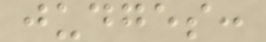judges:
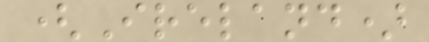(Ireland)
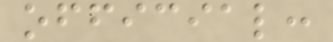official:
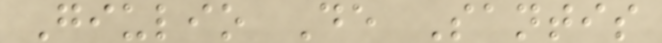Giulio De Santis
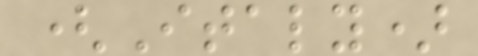(Italy)
